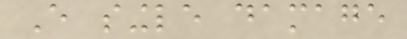Every single damage
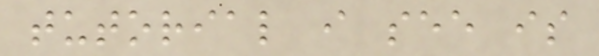tutorial i see is
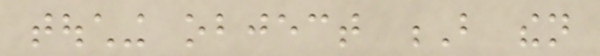touching object B then
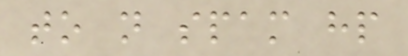to not spam hp
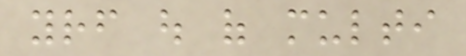yourself out of multi
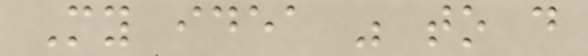My idea was to do
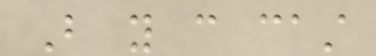But you can cast
